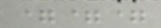===
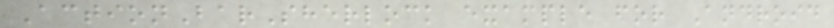ActionBarSherlock example for Android
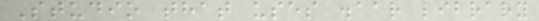Studio that uses .aar library
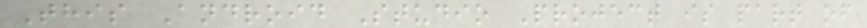This Android Studio Project is part of
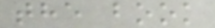the book
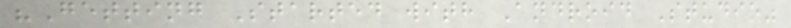"Getting Started with Android Studio"
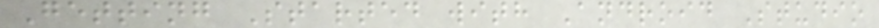Getting Started with Android Studio
